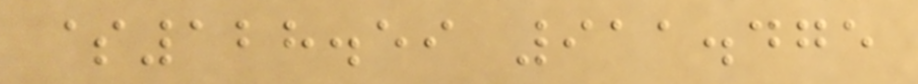$128.59 911.475
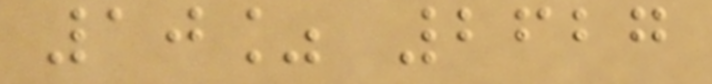10% 2627
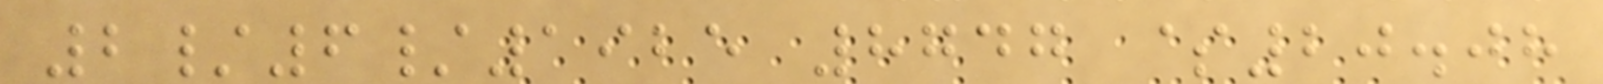2/6/1925 8747 $20.08
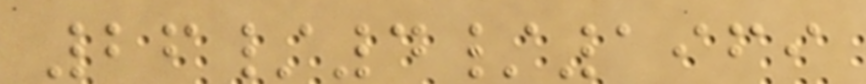26/4/1969
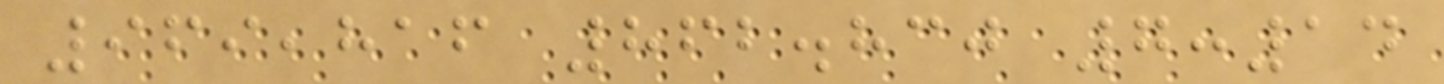969,816 862.830 7:14
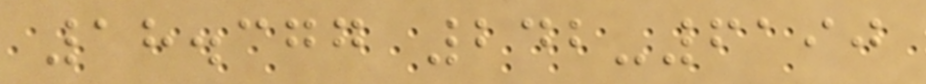18.377 242-6190
